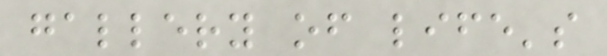gallery of life's
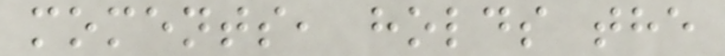moments, holds the
